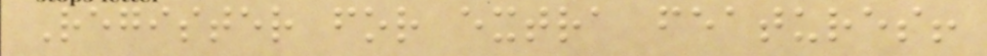Register for extra features!
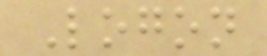Logon
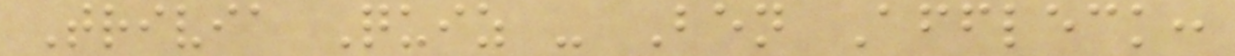Trivia Quiz - Ben Affleck:
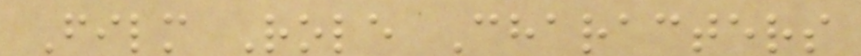Film Role Characters
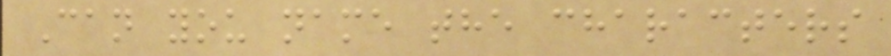Can you name the characters
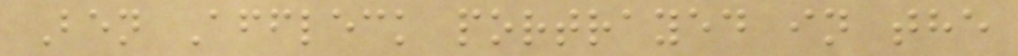Ben Affleck portrayed in the
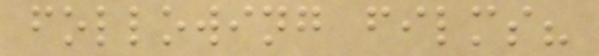following films?
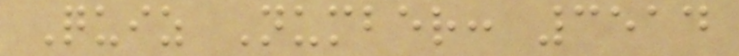Quiz Number: 3514
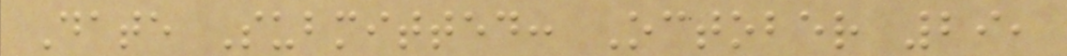Date Submitted: October 29,
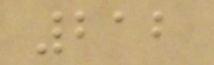212
